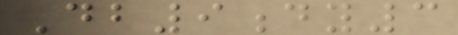Db9dy3
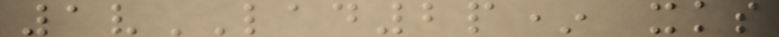1vLAD2p* xks
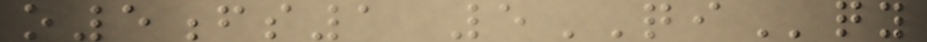o5fs1 5QIqy
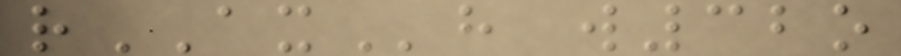rAXh w32o
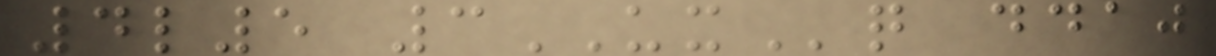4l5 3UXq ddaj
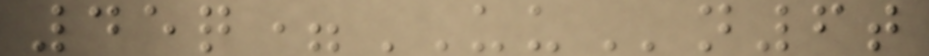45q=UUn6t
